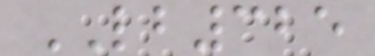LB325
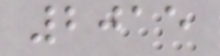2015
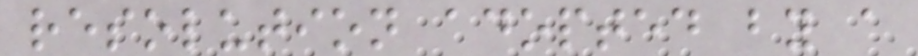resolution adopted by a
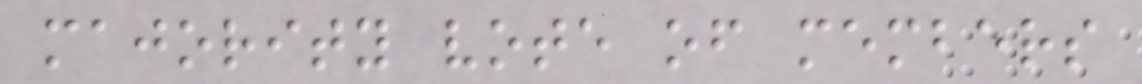majority vote of members
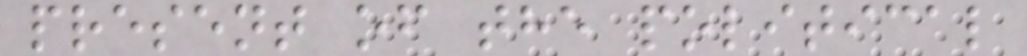present of the political
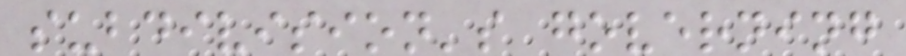subdivision's governing
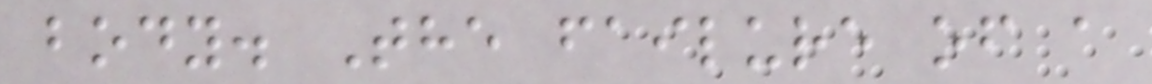body. The failure of a
